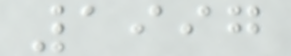1997
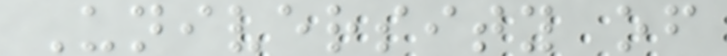University of
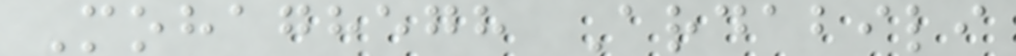Mohaghegh Ardabili
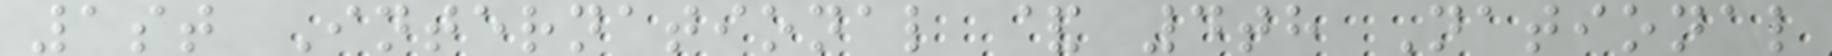1st International & 4th National
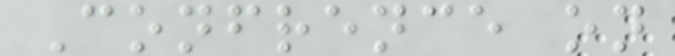Confrence on
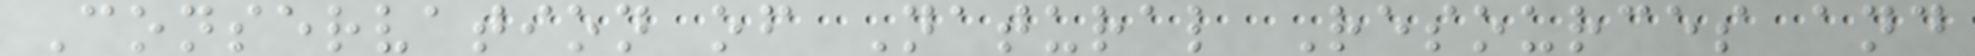Conservation of Natural Resources and
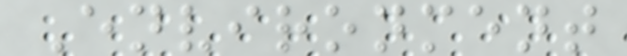Environment
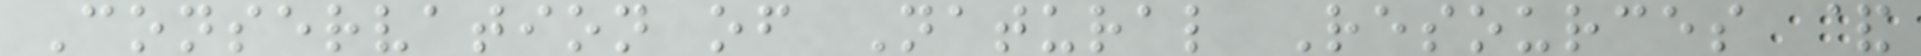Conservation of Natural Resources &
